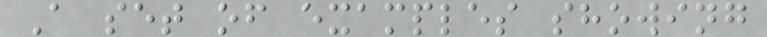A set of examples showing
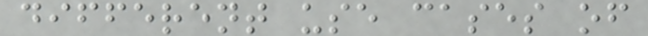different use cases of
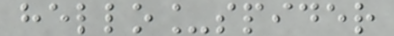hello_spider
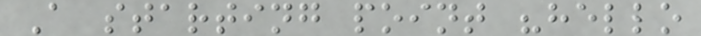A starting point "hello
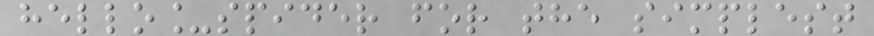hello_spider for the simplest
